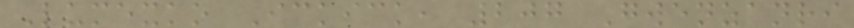Lumexko Ickick, 207 Gwenzanri
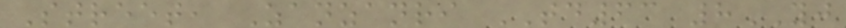Street, Zanzanri TD63 8YJ
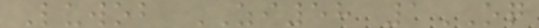Luwob ZI58 1OQ
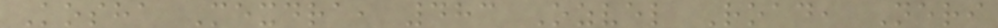Kosha Mexdra, 483 Ozvel Road, Neri
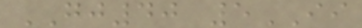GJ40 5II
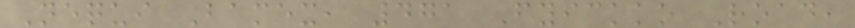Nequi Bamex, 471 Fyickko Road,
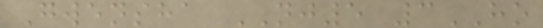Gwensha NJ5 3HO
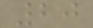20
